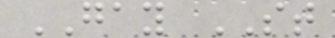GAY ST
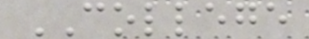COLLEGE
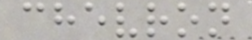chevron
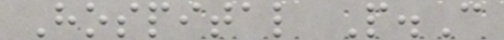Hospital P.C
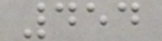454
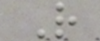R
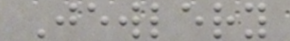Jewlery
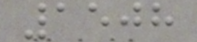1508
